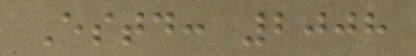Estd: 2008
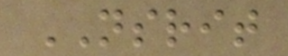NSRIT
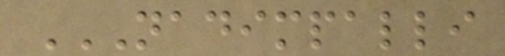NADIMPALLI
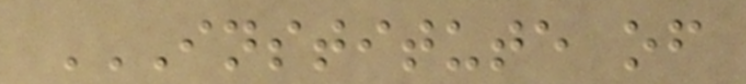INSTITUTE OF
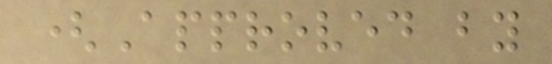(Approved by
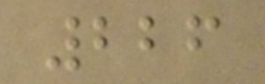226
